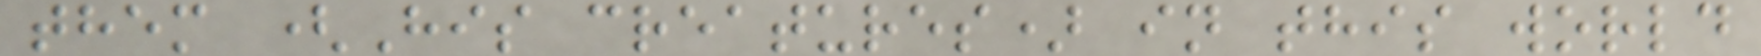them (His creatures) in this world
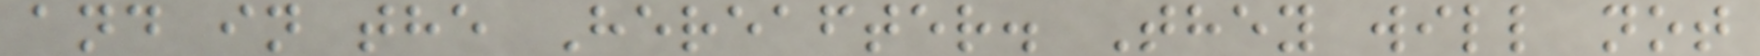and in the Hereafter. They will not
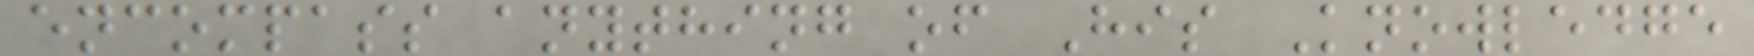encompass anything of His Knowledge
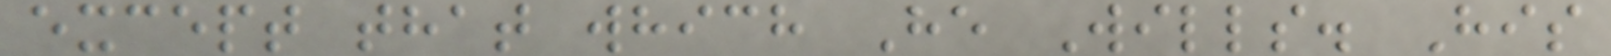except that which He Wills. His
